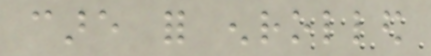care for enrolled
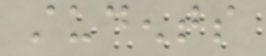students
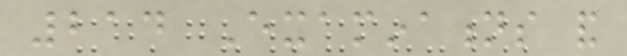214 Examinations and
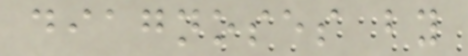diagnoses by
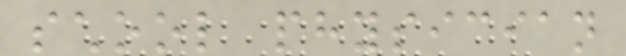school physician
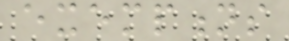exemptions
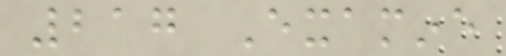217 Examine
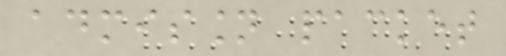admission packet
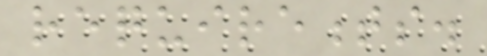requirements.
